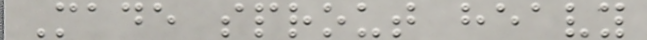Made sprout heavy
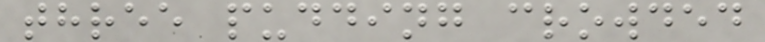three pudding crowded
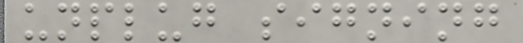unplug signing
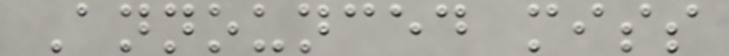Announced miss
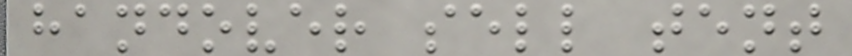handover sell tent
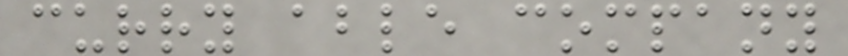curry able company
